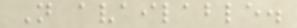Not available.
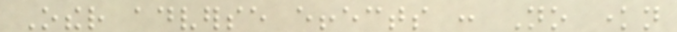Other adverse effects : No known
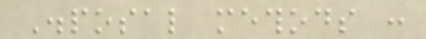Disposal methods :
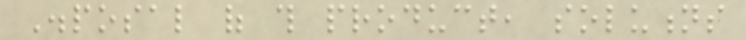Disposal of this product, solutions
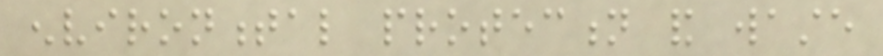environmental protection and waste
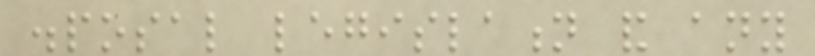disposal legislation and any
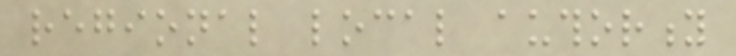regional local authority
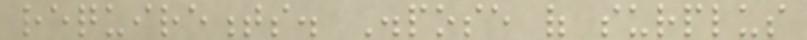requirements. Dispose of surplus
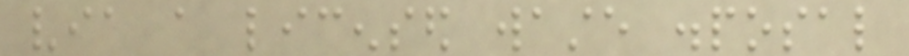via a licensed waste disposal
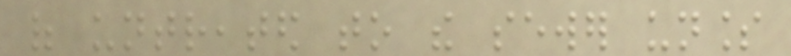of untreated to the sewer unless
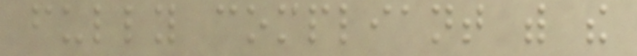fully compliant with the
